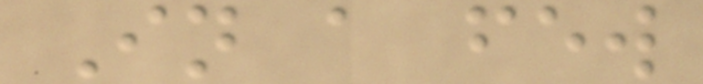In a few
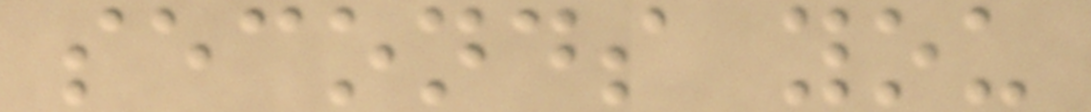seconds you
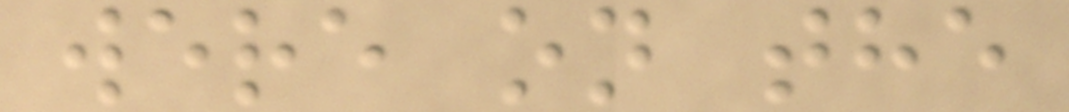were on the
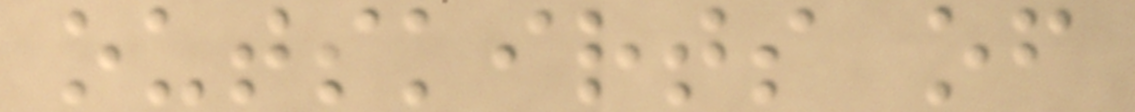outskirts of
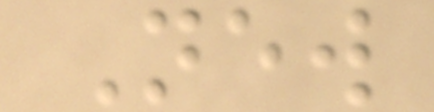New
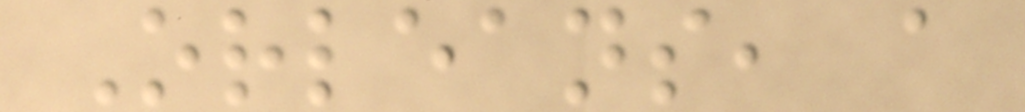Orleans, a
